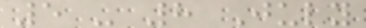5 - 8 July
